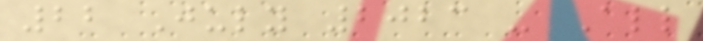22 July 2023 - All
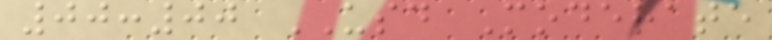00:00 USD Moderate
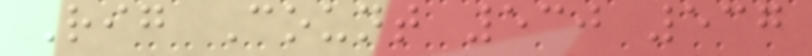Rig Count 530 537
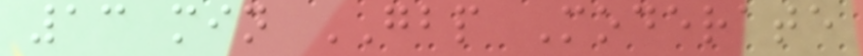13 min GBP Moderate
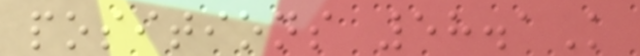positions 58.1K
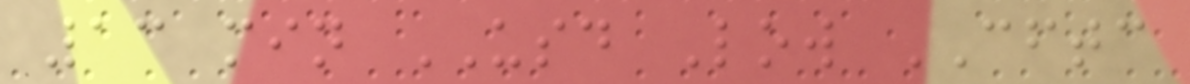13 min USD Low CFTC
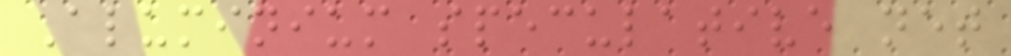Aluminium speculative net
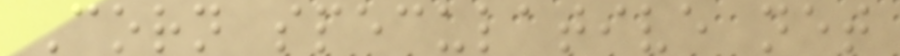Corn speculative net
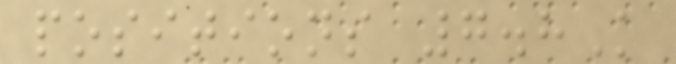positions 7.8K
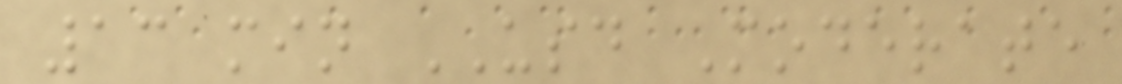13 min USD Moderate
